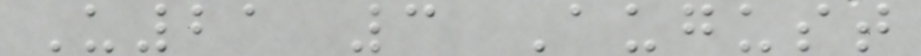U21 3 August
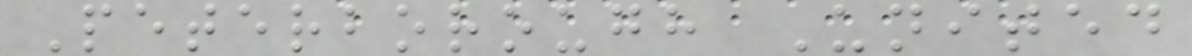Peterborough United
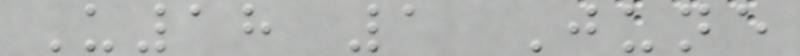U18 1 June
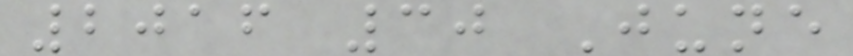2016 30 June
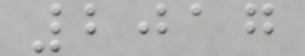2017
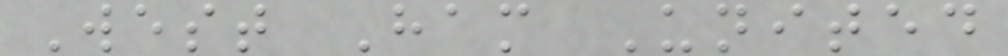West Ham United
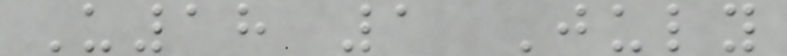U18 1 July
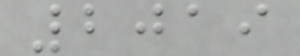2019
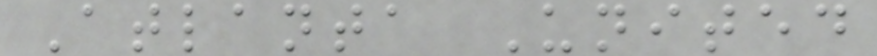Atlanta United
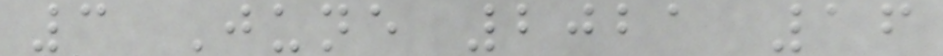3 June 2021 16
